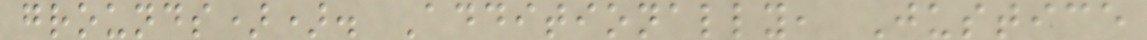grounds)). Additionally, Justice
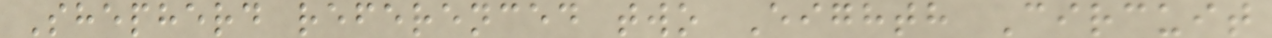Shepherd referenced two Eighth Circuit
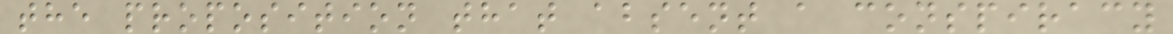the proposition that absent a conspiracy
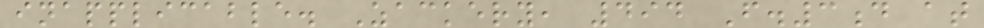inapplicable. Zackery, 494 F.3d at
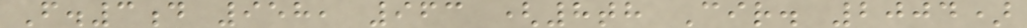F.3d 958, 963 (8th Cir. 2004)
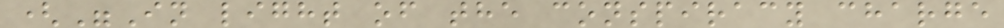("In light of the conspiracy charge
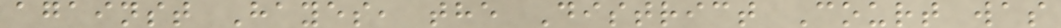against Hayes, the District Court was
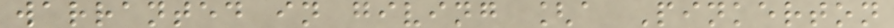warranted in giving [a Pinkerton
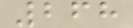268
